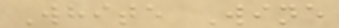White Wine
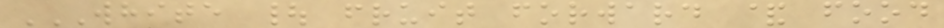WHITE | FRUIT FORWARD & FOOD
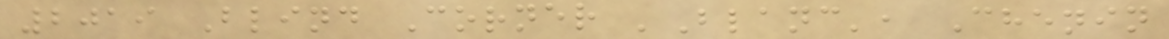2019 Blind Corner 'Blanc', Chenin
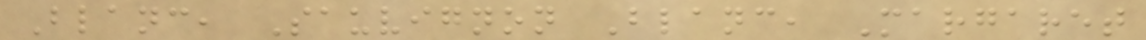Blanc, Sauvignon Blanc, Margaret
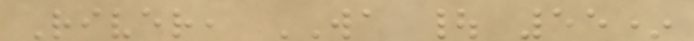River, WA | 55*
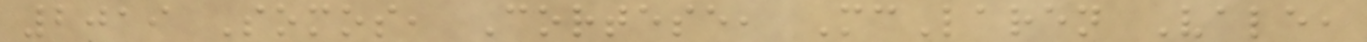2019 Somos, Cortese, McLaren Vale,
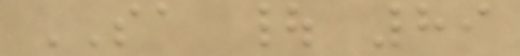SA | 89
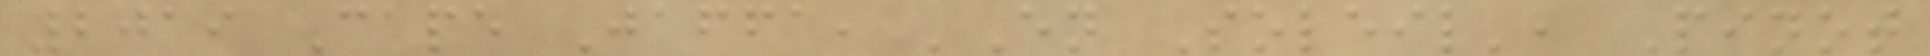2019 Cape Jaffa, 'En Soleil', Pinot
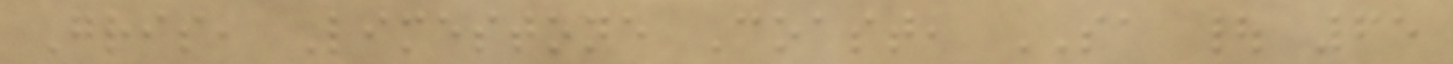Gris, Limestone Coast, SA | 65
